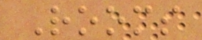Rooms
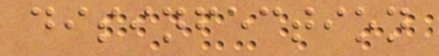disinfection
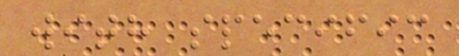with specific
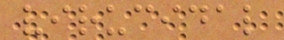virucidal
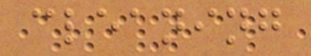cleaning
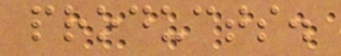products.
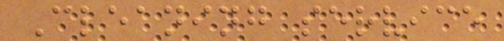Cleaning service
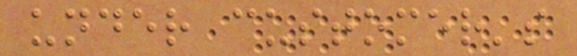under customer's
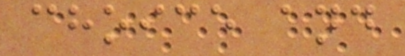choice and
